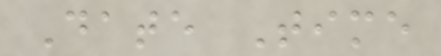Date Time
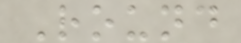Round
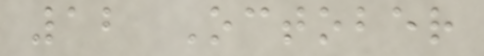12 October
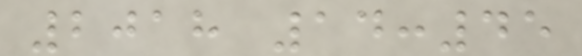2018 14:45
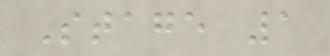Stage 1
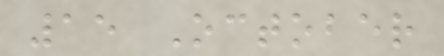15 October
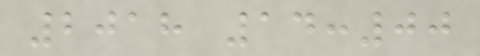2018 14:00
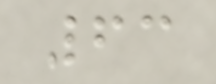63
